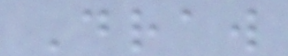Draw
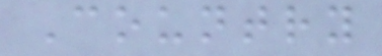Country
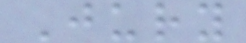Jury
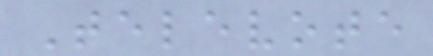Televote
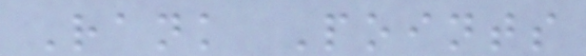Rank Points
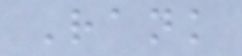Rank
